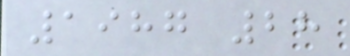1987 28
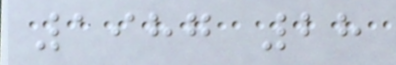1987 28
